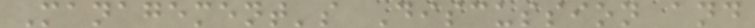Management's Discussion and
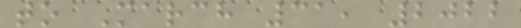to March 31, 2022
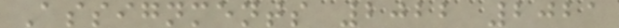Assignments 2022 2021
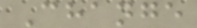Change
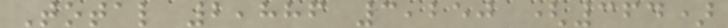Total 2,886 3,250 (364)
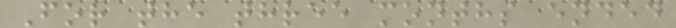For the three months ended
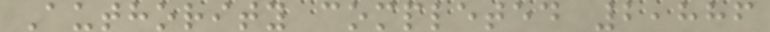Authority completed 2,886
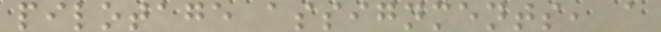pilotage assignments, a
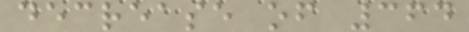decrease of 364
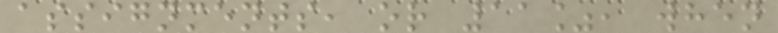assignments, or 11%, when
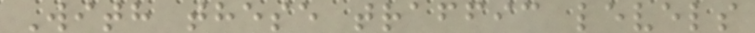With these traffic levels
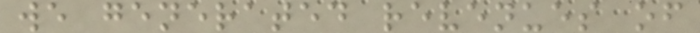we generated revenues of
